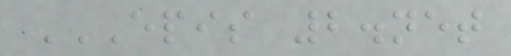EPIS 2.NET
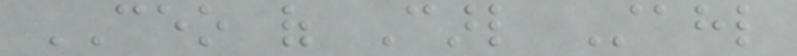CEO of Carl Stahl
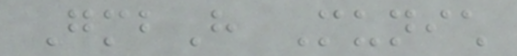GmbH Munich
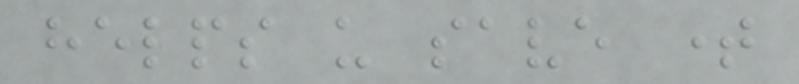helps us save time
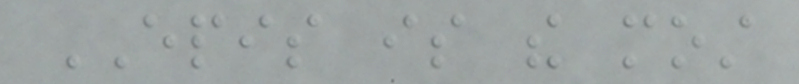EPIS is the most
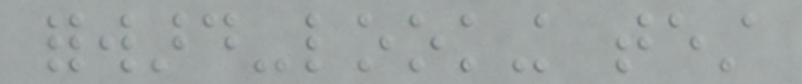forward-looking test
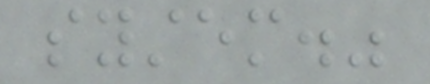system."
